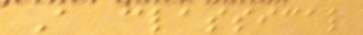A classical
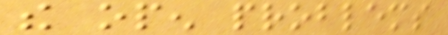the open problems
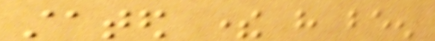stated there have been
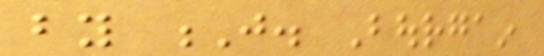by J. Bourgain
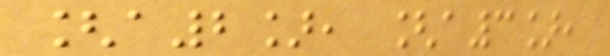[a2], [a3],
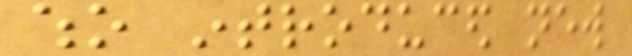who introduced new
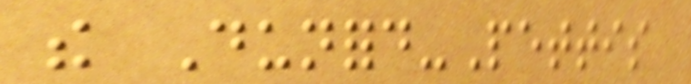the Dunford-Pettis
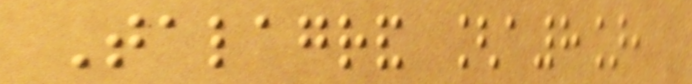Talagrand [a8],
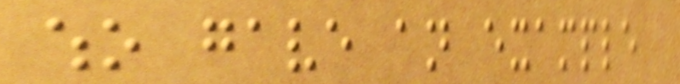who gave an example
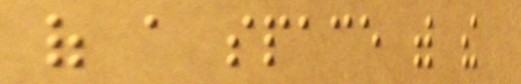of a space with the
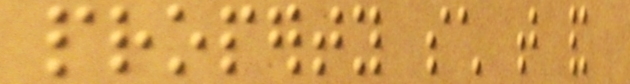property such that and
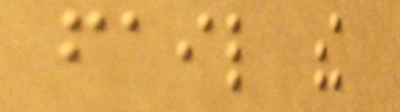fail the
